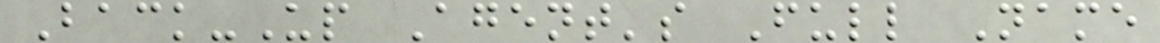Back-Up Agent's Full Name
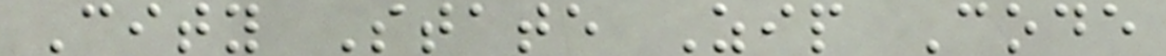City State Zip Code
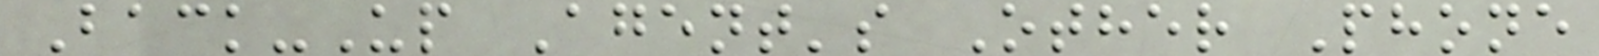Back-Up Agent's Other Phone
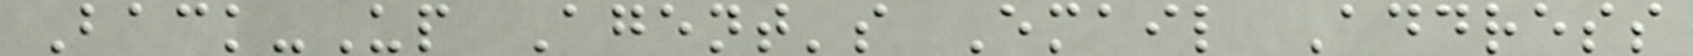Back-Up Agent's Email Address
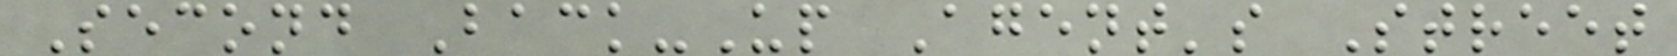Second Back-Up Agent's Street
